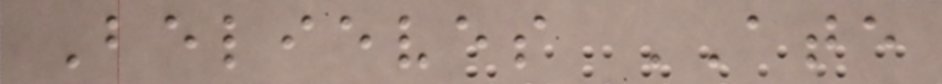Believes ATE
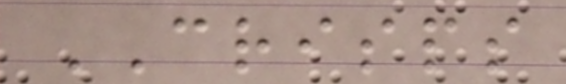CRISPS
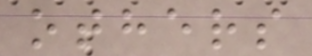others
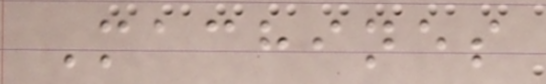Machines
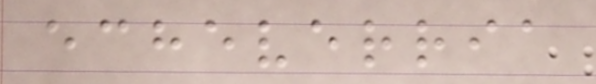echeverria
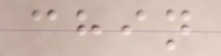chin
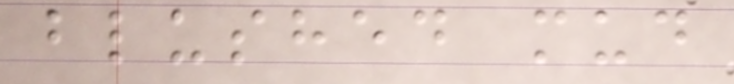blushed mud
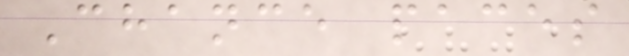Chance paces
